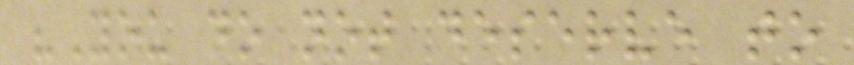"You do not deserve to
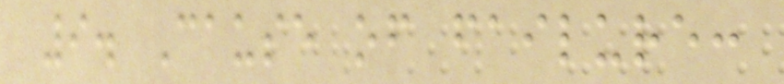9. Cause of failure:
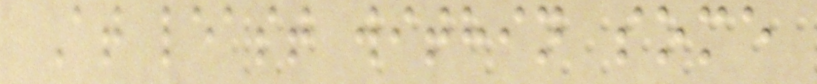At least within some
